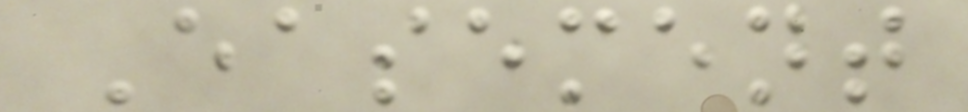Easement
